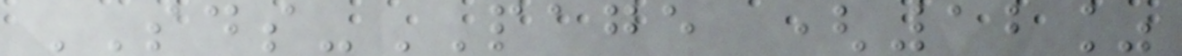SDS-PAGE (12%
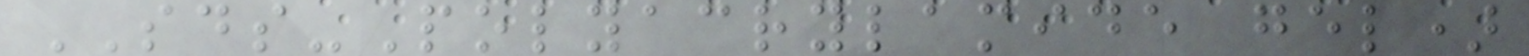SDS-Polyacrylamide gel)
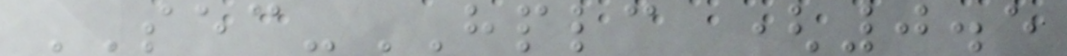SEC-HPLC (0.5
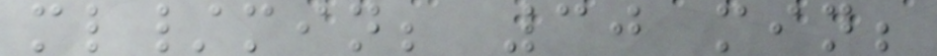ml/min; 30 min;
